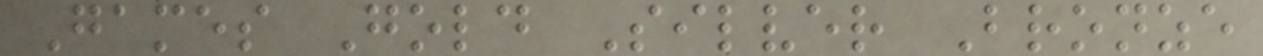Games Gold Silver Bronze
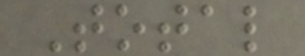Total
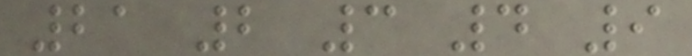21 2 3 4 9
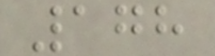178
